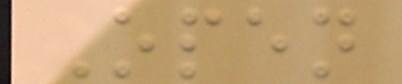Open
